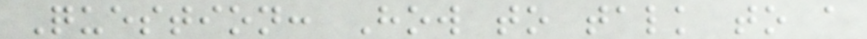Question: How to talk to a
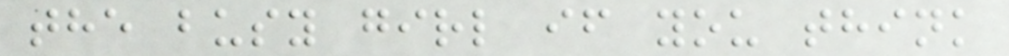the busy girl if you think
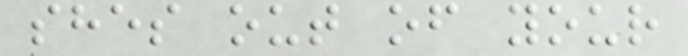shes out of your
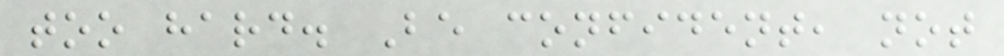too hard. Be confident, not
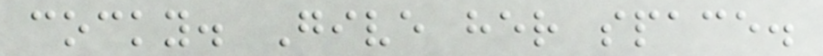cocky. Give her space.
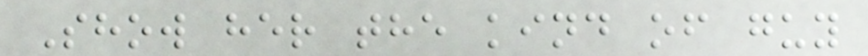Show her the kind of guy
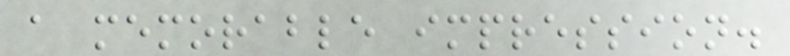a memorable impression.
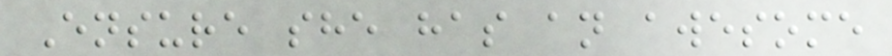Ensure she has an awesome
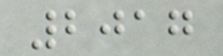2017
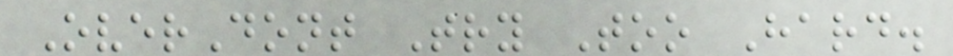OverDont Try Too Hard.
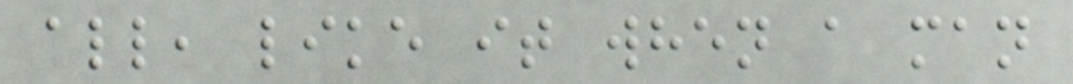all, like it when a man
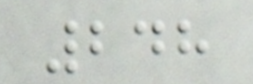248
